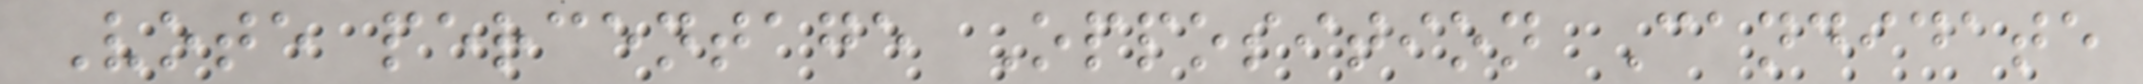Vote percentage Opposition Candidate
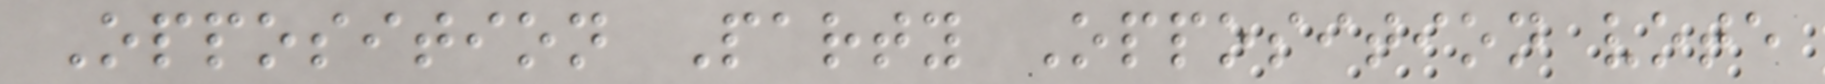Opposition Party Opposition vote
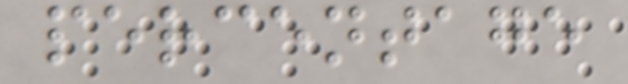percentage
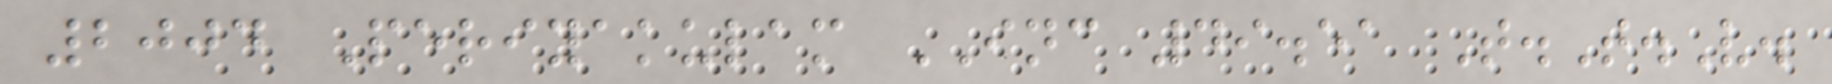2004 Periyakulam INC 49.51 T.T.V.
